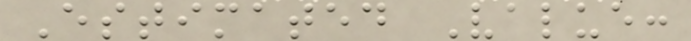Estimated Value:
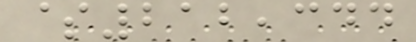$212,344
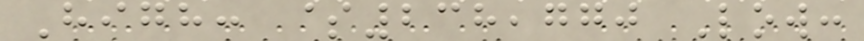High: $238,770 Low:
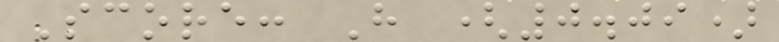Score: H (0.09)
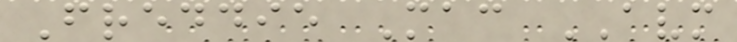Freddie Mac AVM
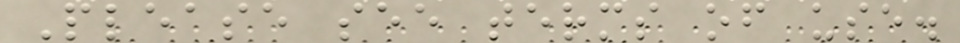Please see terms of use.
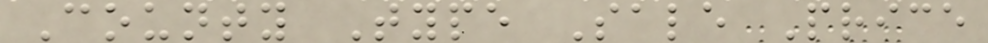County Type Sale Price
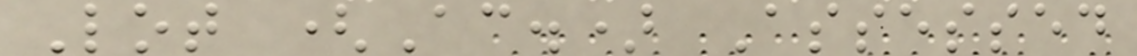Lot (Ac.) Assessed
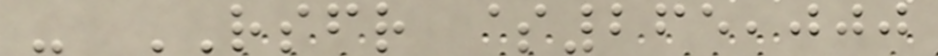- RSFR $265,000
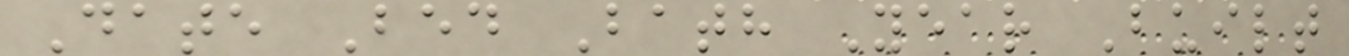Date Bed Bath Year Built
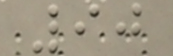90
